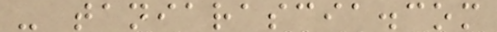- taniarascia.com
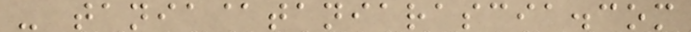- tania@taniarascia.com
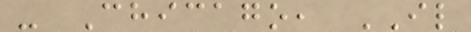- Chicago, IL
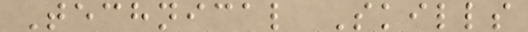Technical Skills
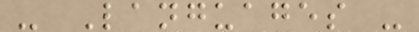- Languages -
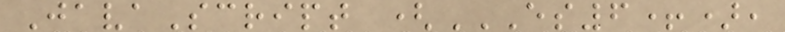JavaScript (ES6+),
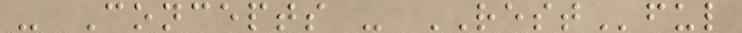- Concepts - RESTful
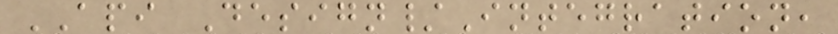API Design/Integration,
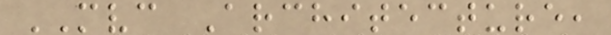MVC Architecture,
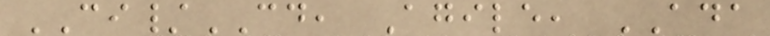CI/CD, Agile, ADA
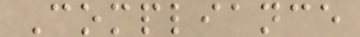Compliance
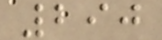290
